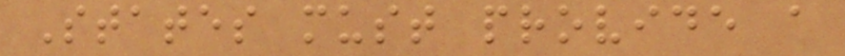States must provide a
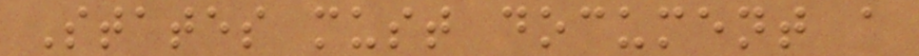States must document a
